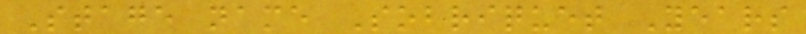Stage name Sobriquet Years
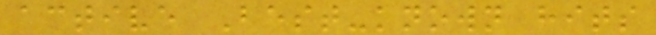active Best-known hits
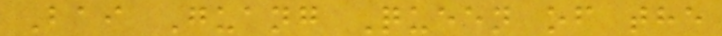Bai Guang Queen of the
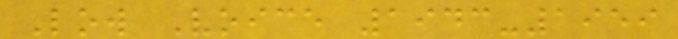Low Voice 1943-1959
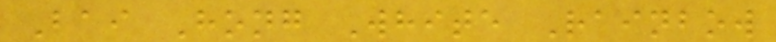Bai Hong White Rainbow
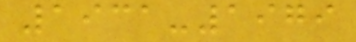1931-1979
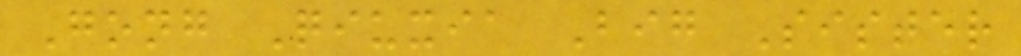Gong Qiuxia Big Sister
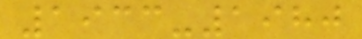1933-1980
